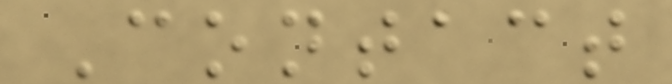Contact
